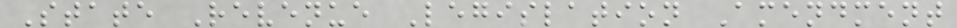State Revenue Legislation Amendment
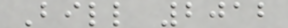Bill 2012
